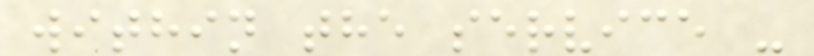within the service -
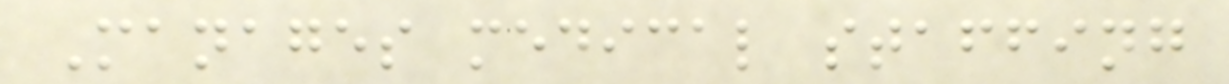Manages medical staffing
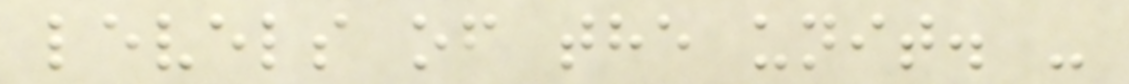levels of the unit. -
